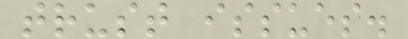trust issues.
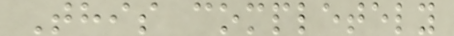This completely
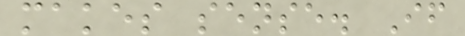makes sense. If
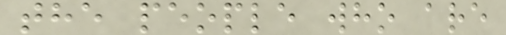the people who are
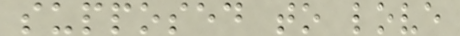supposed to love
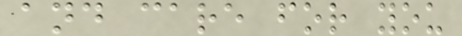and care for you
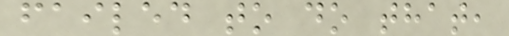failed to do that,
